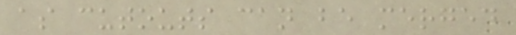as cutouts can be merged
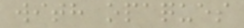with opaques
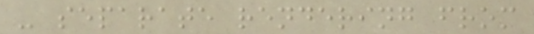- separate rendering from
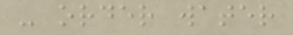- order water
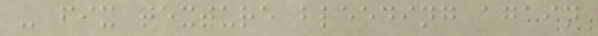- fix texture bleeding again
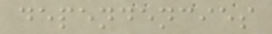dependencies
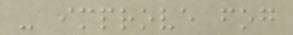- improve fog
